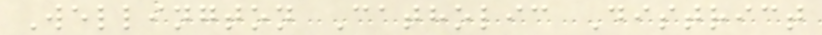Wellington Catholic District
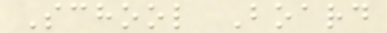School Board
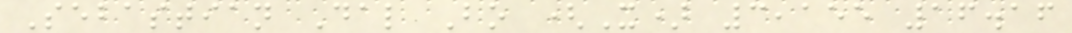Sebastian Dal Bo (X) 3,155 16.16
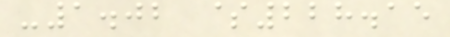-1.02 $228.15
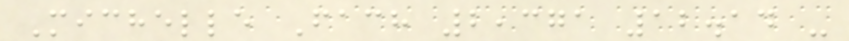Michelle Fach 2,371 12.14 -
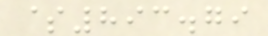$893.79
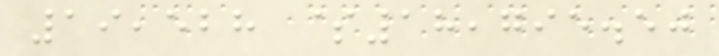19,528 $18,795.50
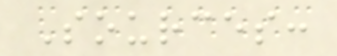Sources:
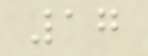17
